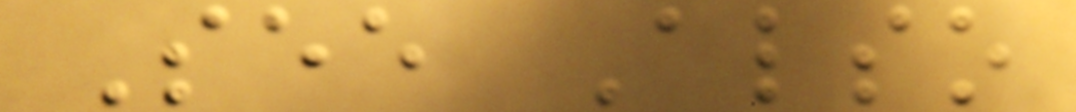See Also
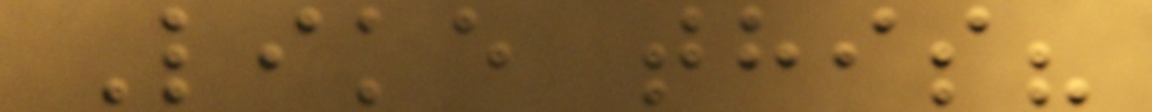Like this?
